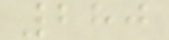280
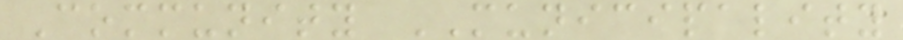Community MUNICIPALITY
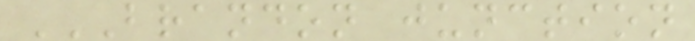BRANDON JUNCTION
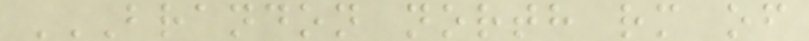BRANDON NORTH RM OF
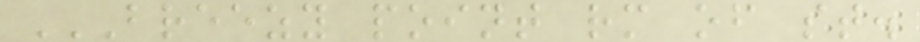BREEZY POINT RM OF ST.
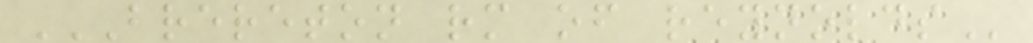BRERETON RM OF REYNOLDS
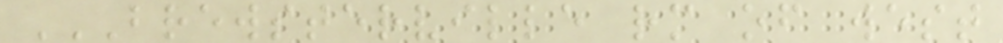BREWSTERVILLE RM OF WEST
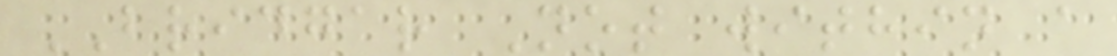BRIDGAR Not within a
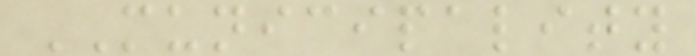MUNICIPALITY
